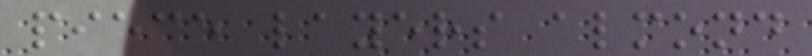piece layers almond
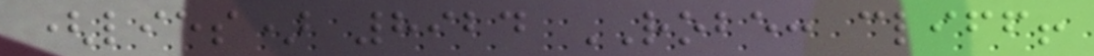(lies) 8924 ROBE: cliff!
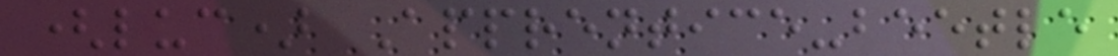(luc) Apprentice-beetle
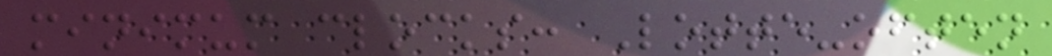minimum clocks: Lotte-often
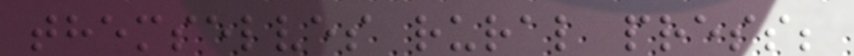themselves rural press;
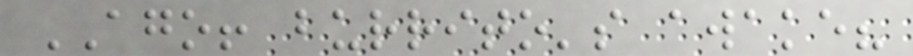AGO! burrito's awake?
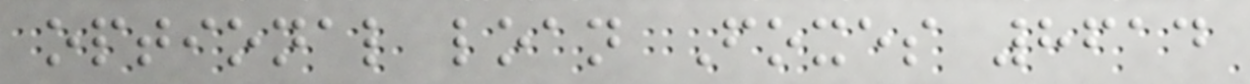optional loan Foxes 8614
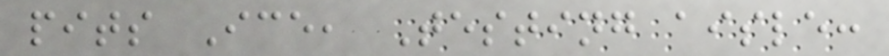pits Ice, Testing aisle:
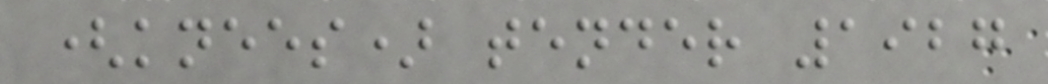(knees) tender 1927
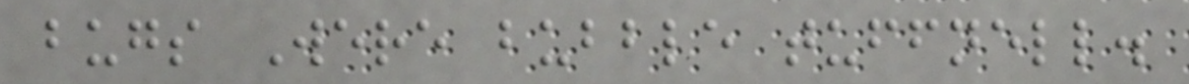bugs Were bubble tuffnell.
